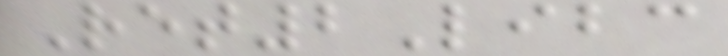Ret2Libc
